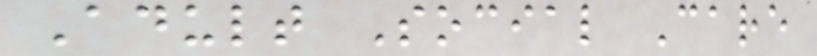Adult Social Care
